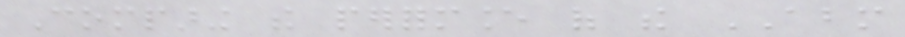Comparing the performance of the ABM
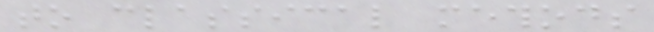to classical methods
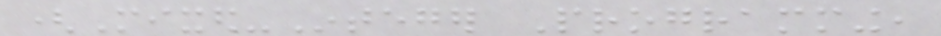(Mixed-Integer Programming,
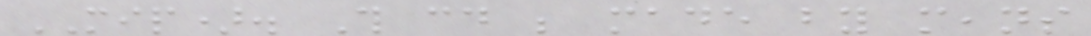MIP). This could be made by means
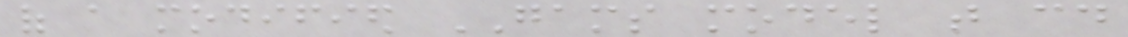of a modified GAMS model that could
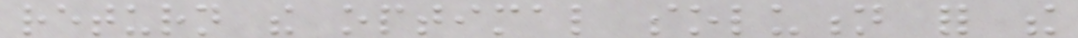return the optimal solution for the
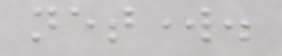network.
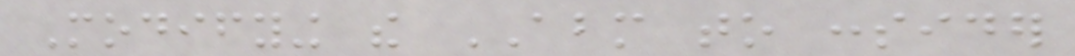Modifying the ABM to consider
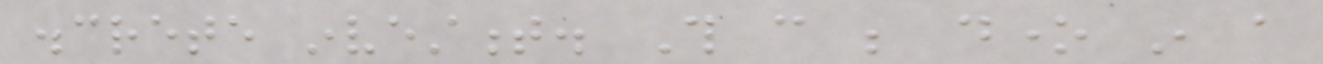discrete investment. This can be done in a
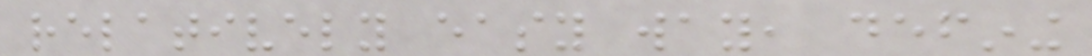relatively easy way, defining
